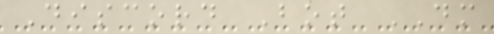Discord Bot DM
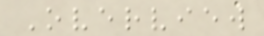Overview
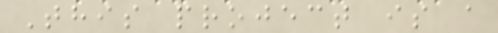This project is a
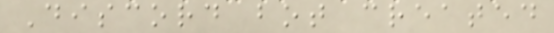Discord bot created
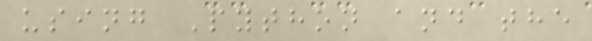using Python and the
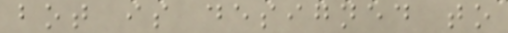bot is designed to
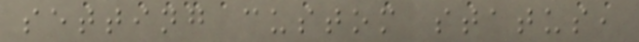setting custom status,
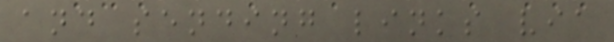and sending links via
